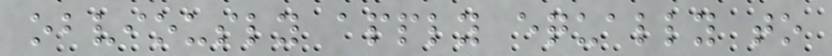obviously apply equally to
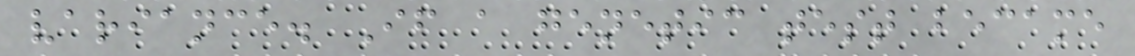variance. If a genetic test became
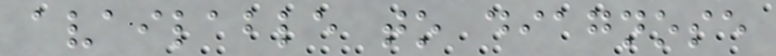available to diagnose
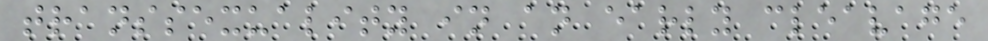transsexuality in an early cleavage
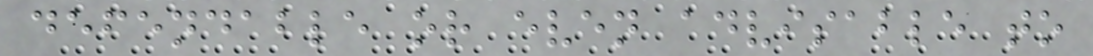defendable or even advisable to
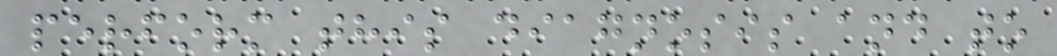perform this diagnosis and to
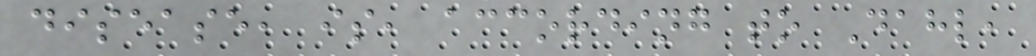disease, is, according to Dahl,
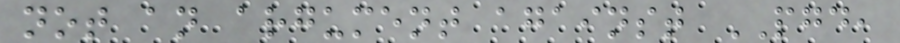not an argument against PGD,
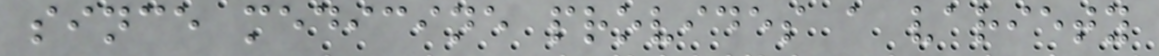since medicine provides a variety
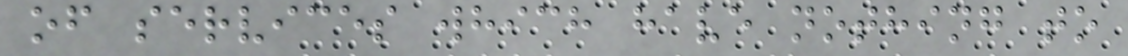of services which have nothing to
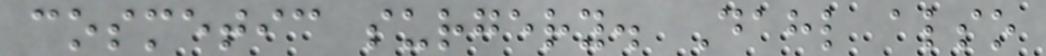cosmetic surgery. Dahl also
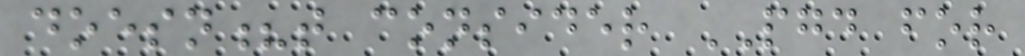doesn?t consider PGD for
